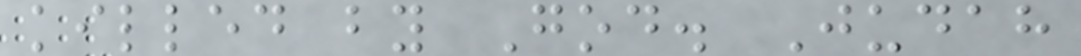killed by God. Judah
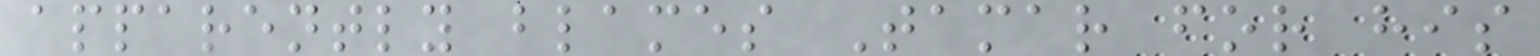apparently blames Tamar for his
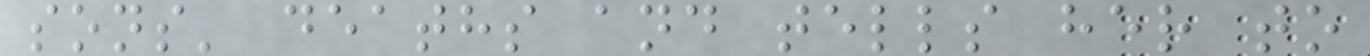sons' deaths and tells her to
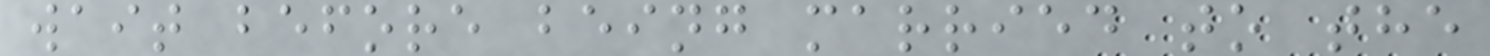wait before being married to the
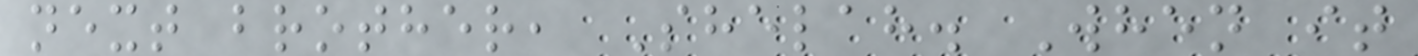next brother, Shelah. When it
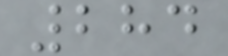284
